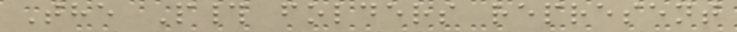The P# folders represent
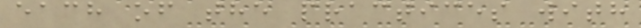each of the practices with
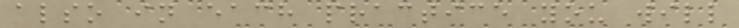also in each practice you will
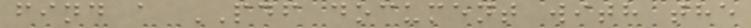find a PDF document with the
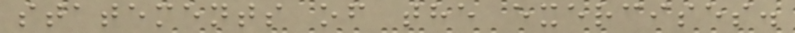statements of the exercises.
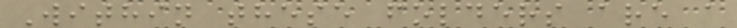Within these folders are a
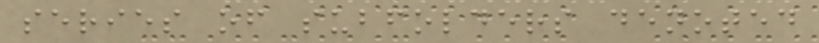series of subfolders denoted
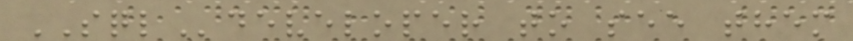SQLdeveloper to see them
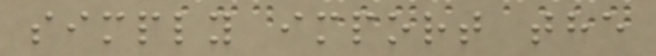simply import the
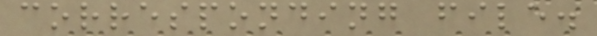corresponding file.
